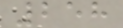258
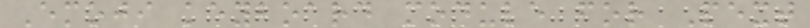Emoji keyboard module for Pext
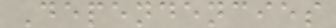Dependencies
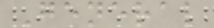General
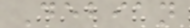Debian
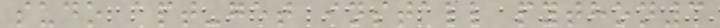sudo apt-get install python3
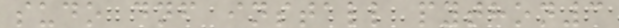sudo dnf install python3
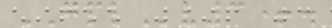GPLv3+.
